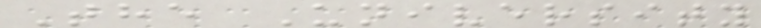The University
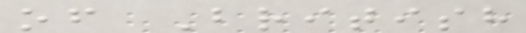of British
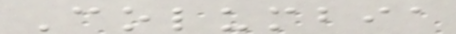Columbia
